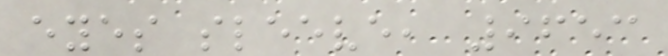eyes sleeve, 9653
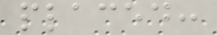placed:
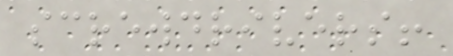screwdrivers!
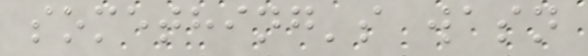something's wasn
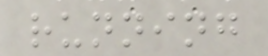running
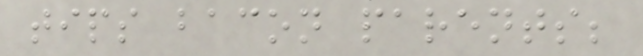tips bacon parents;
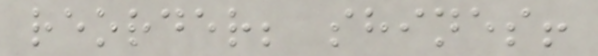reorder; shines!
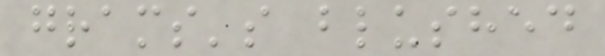grams's blushed
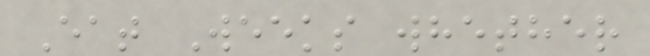Eat Weeks whether
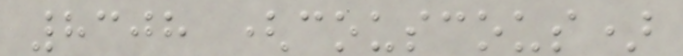8308 (couscous)
